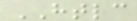HTLC
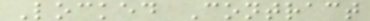Locked Contract
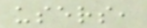users,
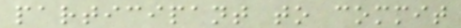participant to commit
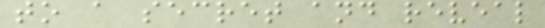to a secret and reveal
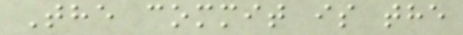The commit is the
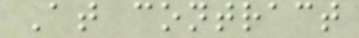At contract
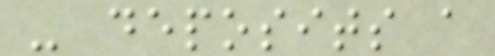- deposits a
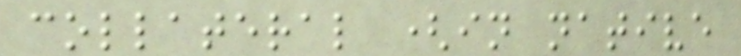collateral (in native
